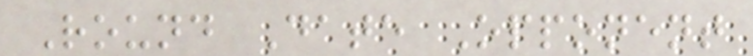Round Date Opponent
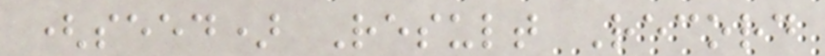(seed) Result Record
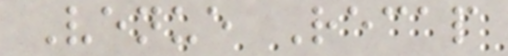Venue Recap
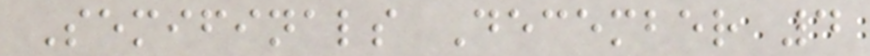Semifinals December 4
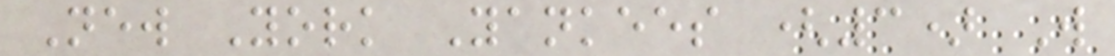New York Yankees (3) W
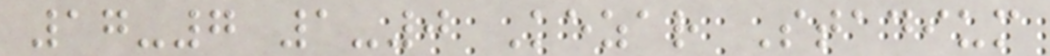17-7 1-0 Kezar Stadium
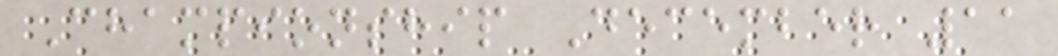Championship December 11
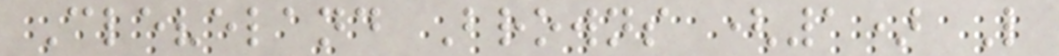Cleveland Browns (1) L
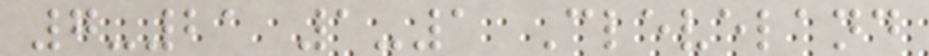7-21 1-1 Cleveland
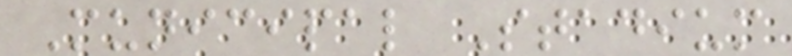Municipal Stadium
